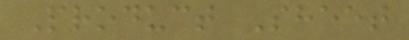Product Sheet
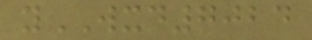yWXD7024
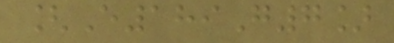[E189G7]
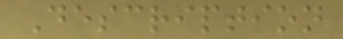Description
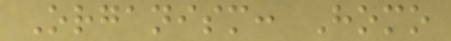Organism: Homo
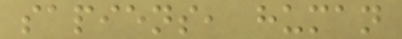sapiens, human
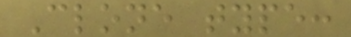Clone type:
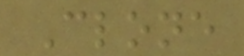Clone
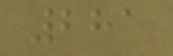281
